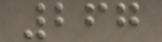267
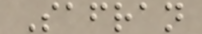Safran
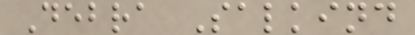Debra Salkind
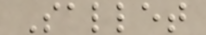Sallet
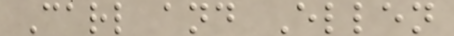Carl and Ellen
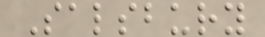Salsbury
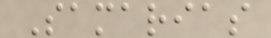Samarias
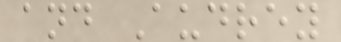and Audrey
